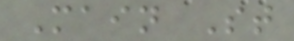Main St
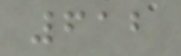612
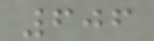606
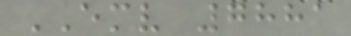EMV 7881
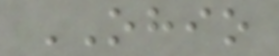OHIO
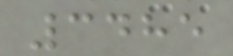3485
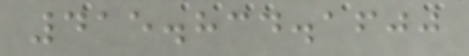415.834.1600
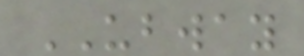UBWAY
